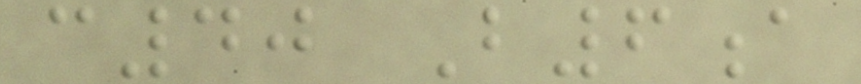c40 B6a
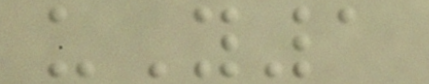uY1
